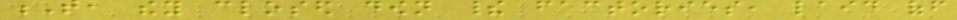T, they closed down their factories, laid off
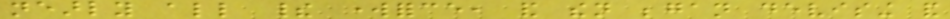nearly all their workforce, and then began devising and
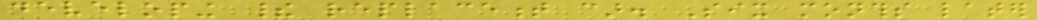developing their replacement car. Six months later
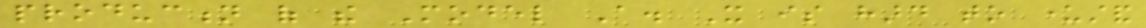production of the Model A. It is hard to understand
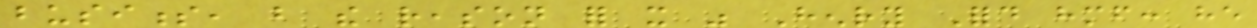business, but the reason for it was Henry Ford himself: he
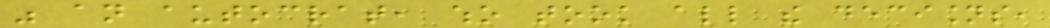was an autocrat, who took all the decisions,
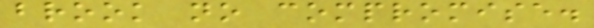brook no compromise.
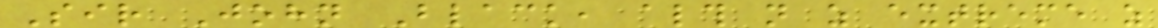Sir John Black, although not as extreme as
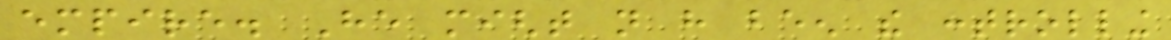empire. He might not have been the controlling
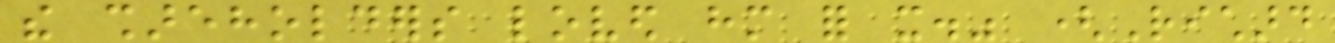the shareholders loved him for it." (Richard
